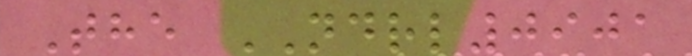The NDRL0901
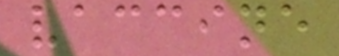vaccine
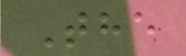The
